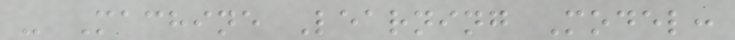- Machine Learning Model:
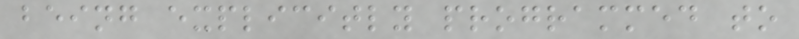being explicitly programmed to
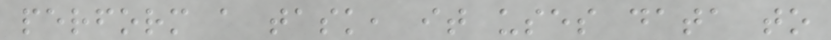perform a task, it uses data to
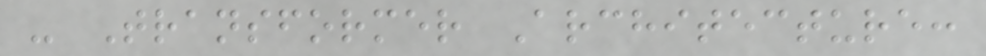- Transformer Architecture:
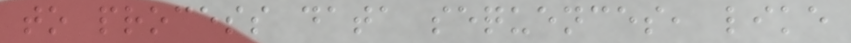to process data sequences, like
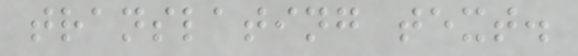translating text.
